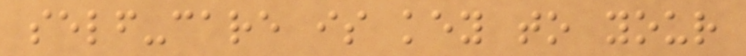self-care is key to your
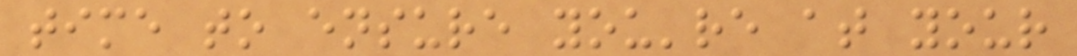time to ensure you're at your
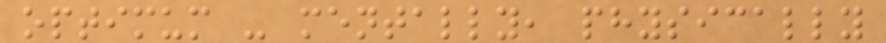optimum - mentally, physically
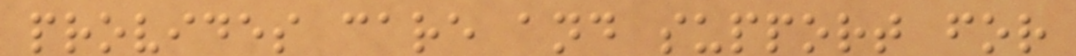provides care and support for
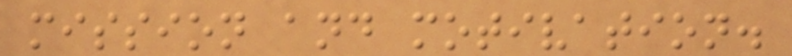mission and motivation.
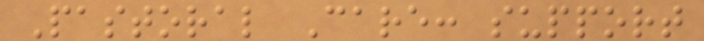Pastoral Care: support
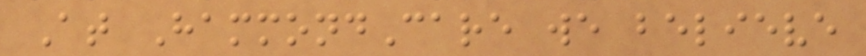At HammondCare we believe
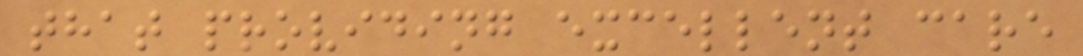that providing excellent care
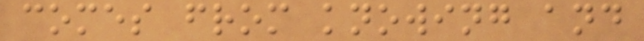comes from knowing and
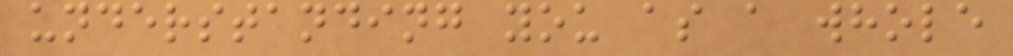understanding you as a whole
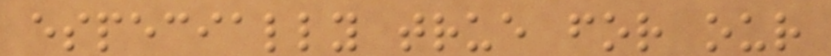especially true for our
